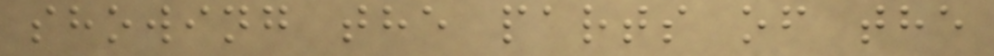showing the parts of the
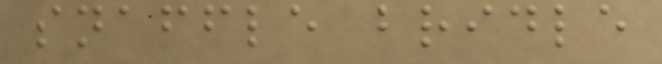snaffle bridle
